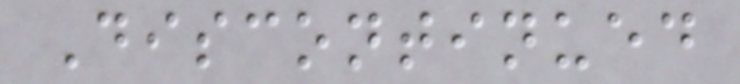Discontinued
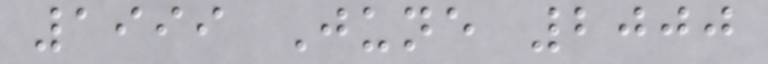1999 June 2000
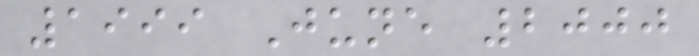1999 June 2000
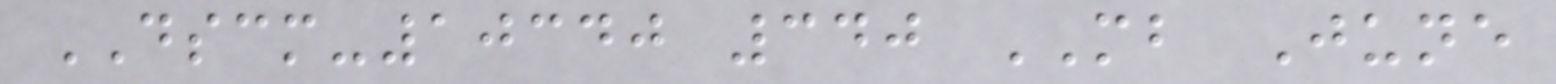DSCM-10340 340 MB June
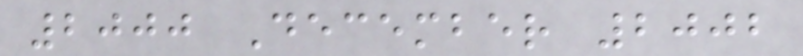2000 December 2002
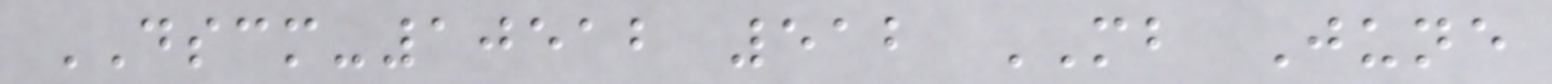DSCM-10512 512 MB June
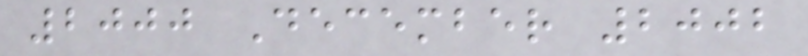2000 December 2002
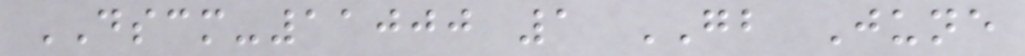DSCM-11000 1 GB June
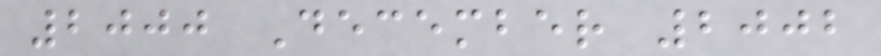2000 December 2002
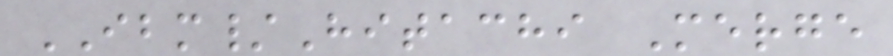IBM/Hitachi Merge
